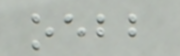oebb
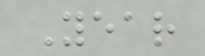Year
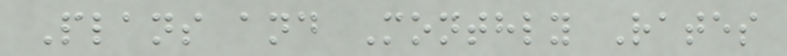Plans and Monthly Rates
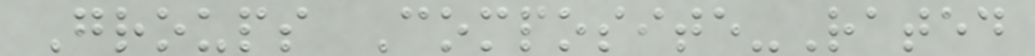Groups Composite-Rated
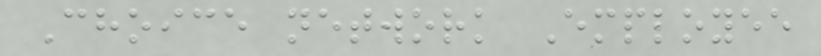Choice network Employee
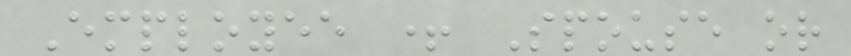Employee + Spouse or
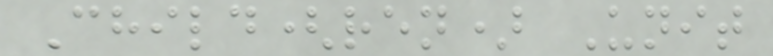Child(ren) Unit
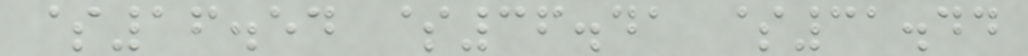$16.54 $36.41 $31.44
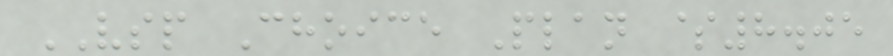VSP Choice Plan $8.05
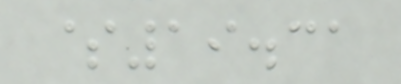$19.31
